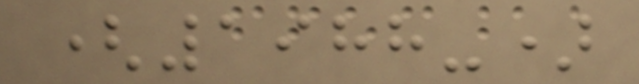(1988-)
